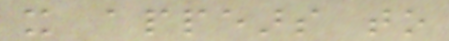it appears to
